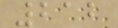212
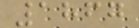1867
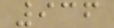936
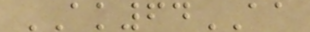AK64AA
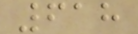618
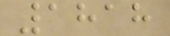1818
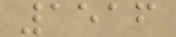1516
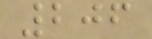206
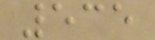535
